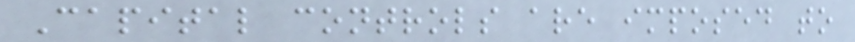Capital controls are imposed to
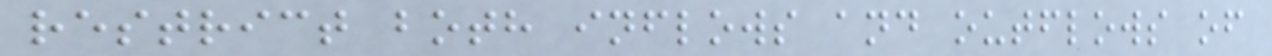restrict both inflows and outflows of
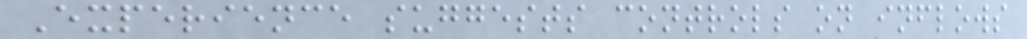Experience suggests controls on inflows
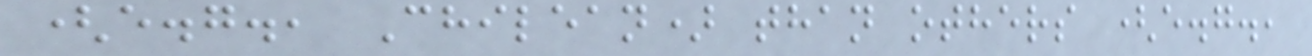(e.g., Chilean) than others (e.g.,
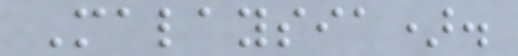Malaysia).
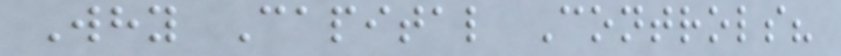Why Capital Controls?
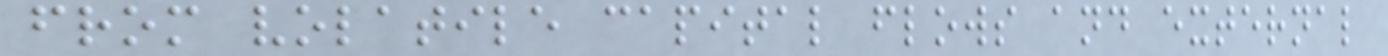from volatile capital flows and external
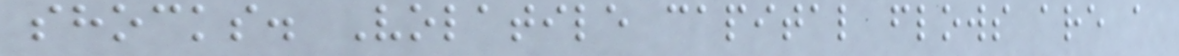shocks. Volatile capital flows are a
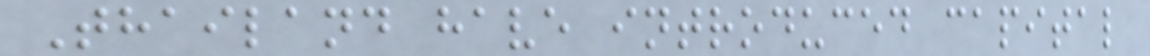Thailand have introduced capital
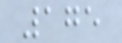175
